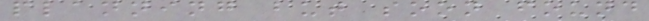planning but soon found
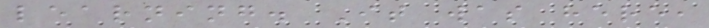learning. It was here,
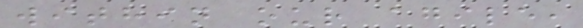within our agile,
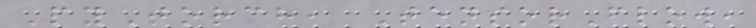PyTorch, TensorFlow,
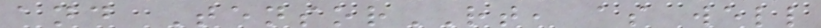and TensorRT, as well
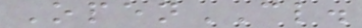OpenCL.
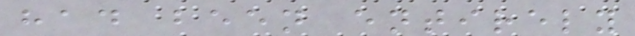had been entirely
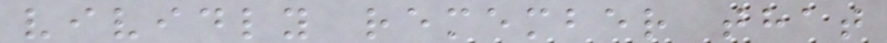vividly remember that
